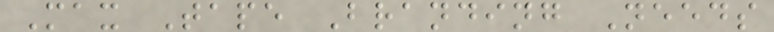Max Tape Branding Needs
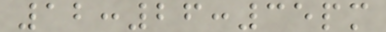12:26:35pm
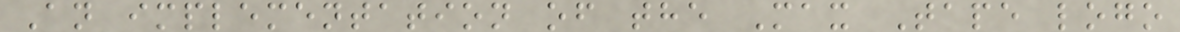An implementation of the Max Tape logo
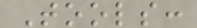Tools:
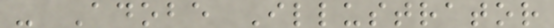- Adobe Illustrator
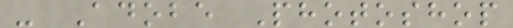- Adobe Photoshop
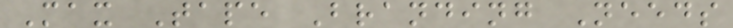Max Tape Branding Needs
